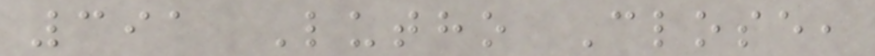391 Lutho Close,
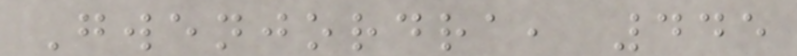Gwenjordra, 445
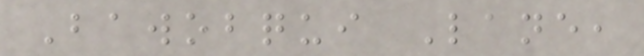Bawobqui Lane,
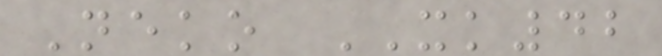Neko XK42
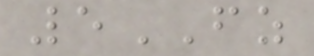5FZ
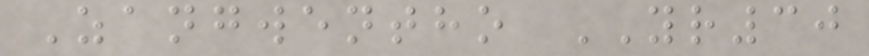Zangwentho YR30
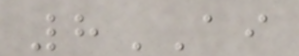8AI
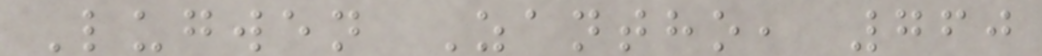Lugwen Zantho, 760
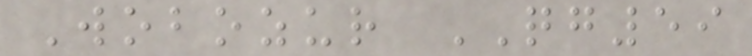Wobozur QG59
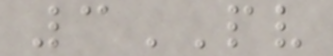3PV
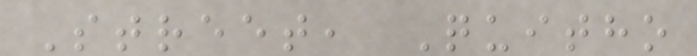Street, Quitho
